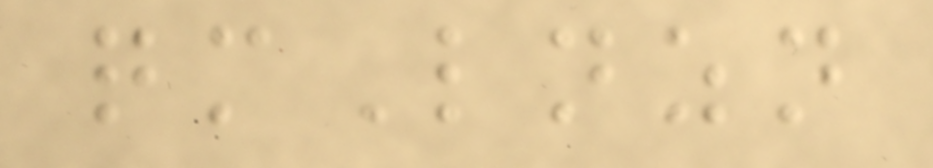qmLnzn
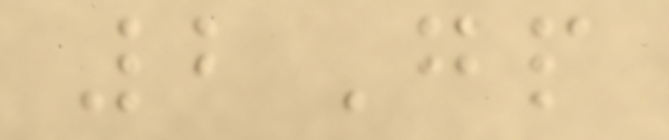2Gp
